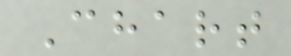Chart
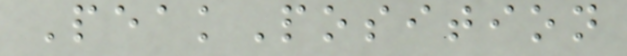PeakPosition
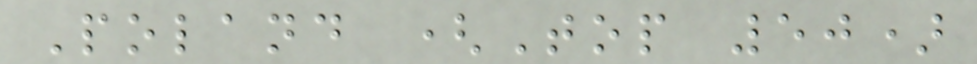Poland (Top 50)
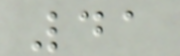41
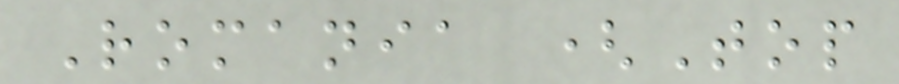Romania (Top
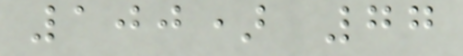100) 77
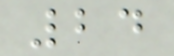24
